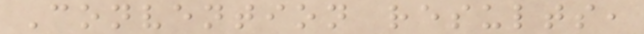Convention results,
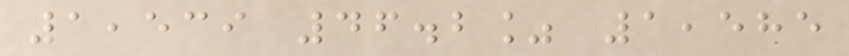1,539 46.2% 1,585
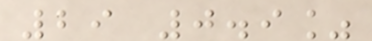29 0.9%
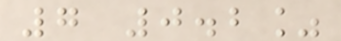7 0.2%
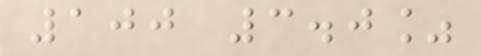100 3.0%
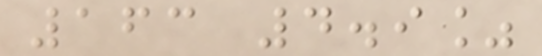163 4.9%
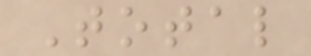Total
